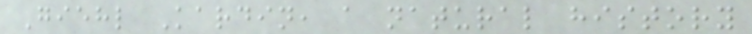Giehl Kardin, a natural history
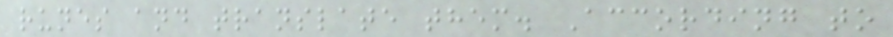runes and translate them. According to
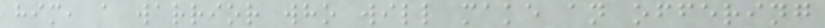him, a warrior who will make an offering
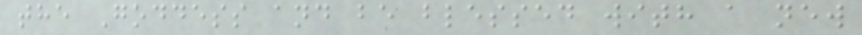the Goddess and be blessed with a new
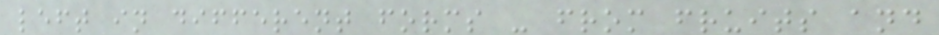left in different forms - from fruits and
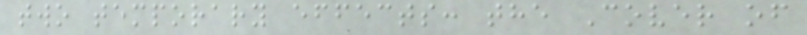two temporary effects: the Cover of
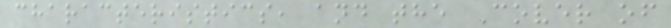characteristics, and the Cover of
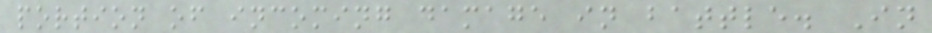portion of incoming damage in battle. In
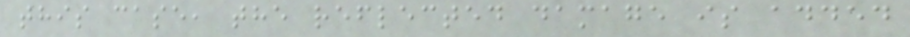this case, the reflected damage is added
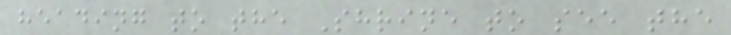heading to the Shrine to see the
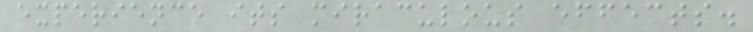experience its miraculous effects.
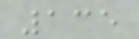135
